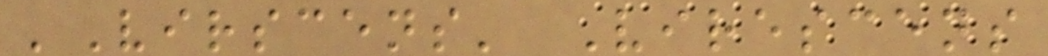'Virscens' Virescens
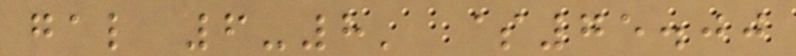gal 6-8' $75.00
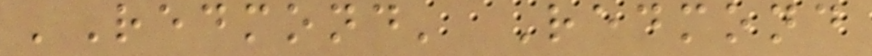'Redmond' Redmond
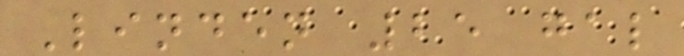Linden 25 gal
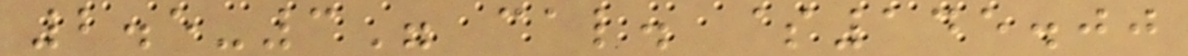2.5-3" cal. $145.00
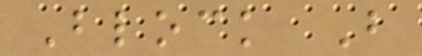Block B
